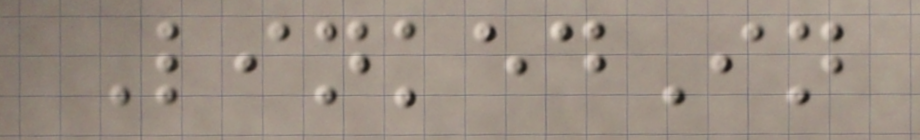LinkedIn
